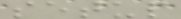setup
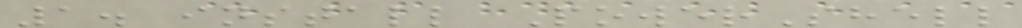1. install PowerShell
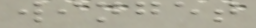winget
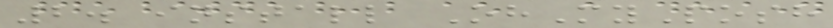2. install OhMyPosh
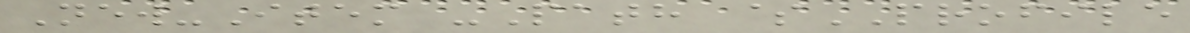New-Item -Path $PROFILE
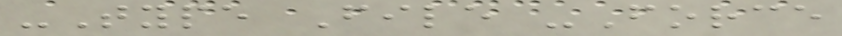-Type File -Force
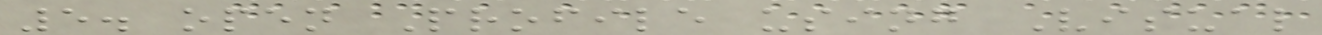5. open Profile using Visual
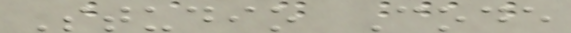Studio Code
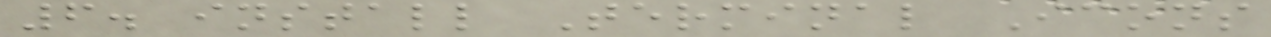6. install Terminal Icons
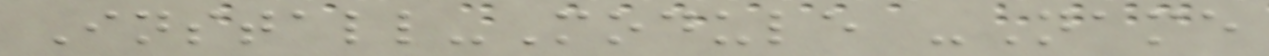Install-Module -Name
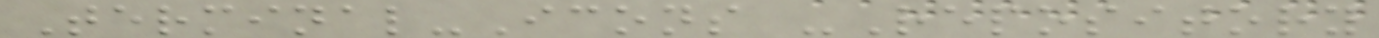Terminal-Icons -Repository
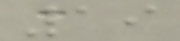19
